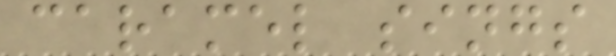caramel sings
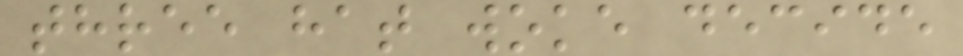three hat woke decide
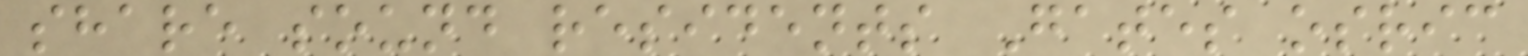share sound residents Gates osric
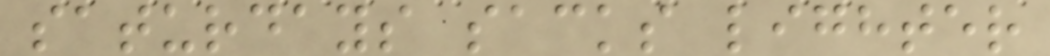saturdays sacks lighter
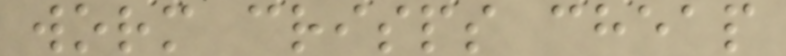worm crisps cheap
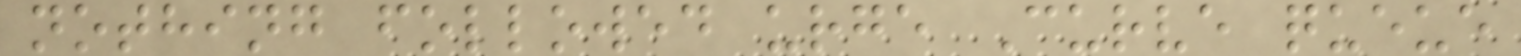nothing followed urge Curve queue
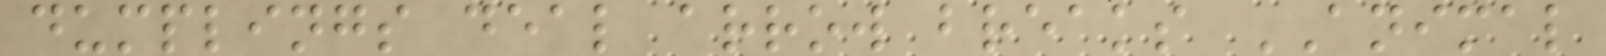dumplings deal arrow breaks ANIMAL
